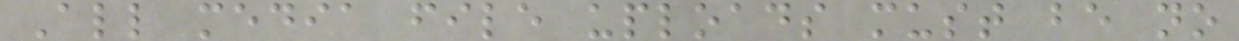All media file uploads must be no
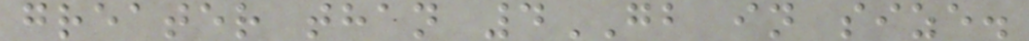greater than 4GB in size.
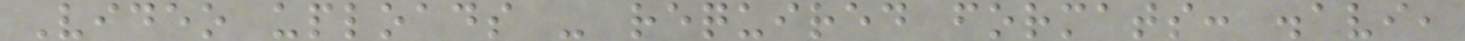Video uploads - required formats: .avi,
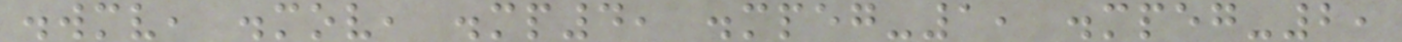.wmv, .mov, .mp4, .mpeg-1, .mpeg-2,
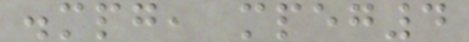.mpg, mpeg4
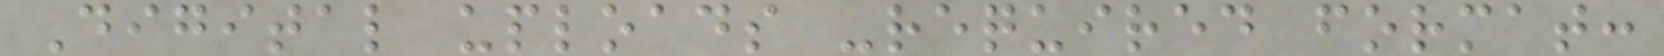Digital uploads -required format:
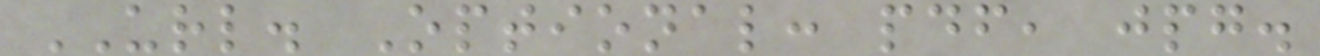URL. Optional: pdf, jpg.
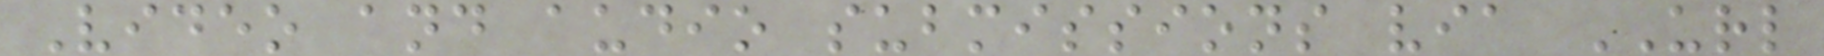Video and audio submissions via URL
